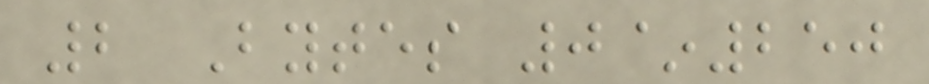2 Bytes 0~250
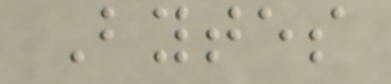Bytes
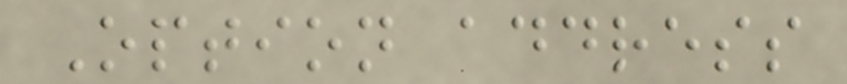Option address
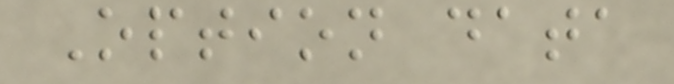Option data
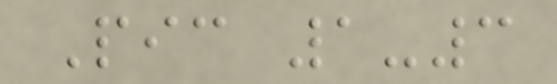Pic 1-3
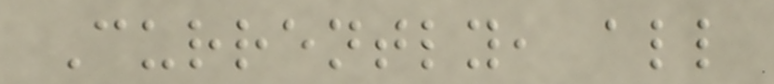Currently, all
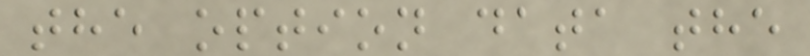the option data the
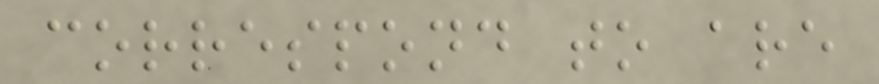correspond to are
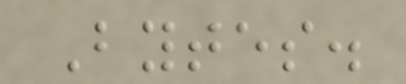Bytes.
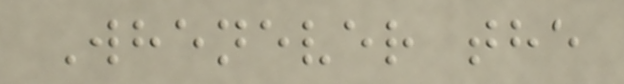Whenever the
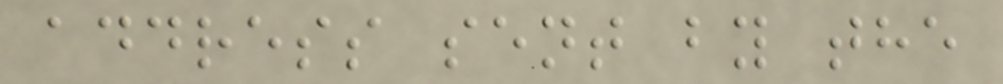address sent by the
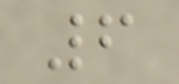6
